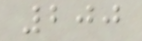200
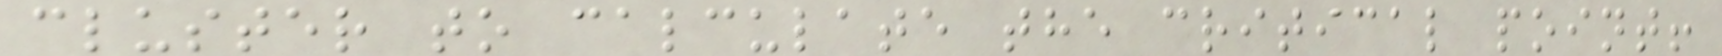cluster to calculate the critical point!
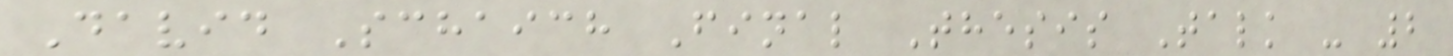David Schaich Final Thesis Talk - 2
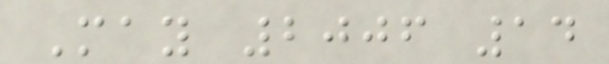May 2006 14
